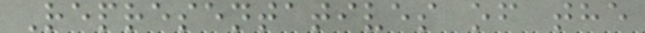Representatives of the
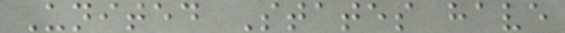United States have
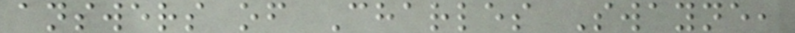answers of Charles Swayne,
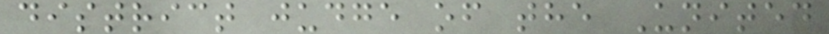district judge of the United
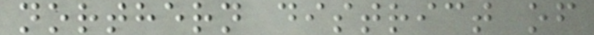northern district of
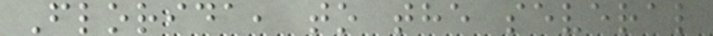Florida, to the several
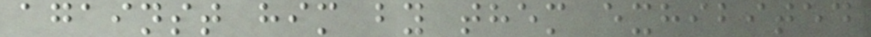against him by them exhibited
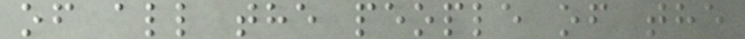of all the people of the
